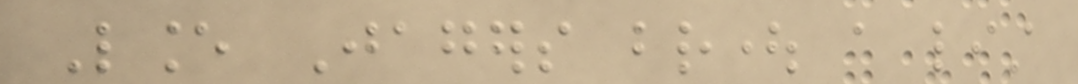Lance Jagers brought a list
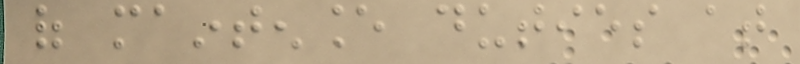of maintenance duties at
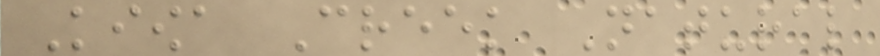Kiowa Creek Natural
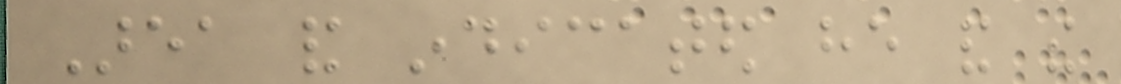Area and indicated he and the
